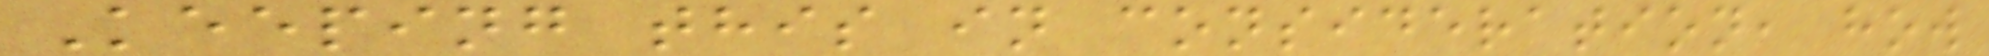Keeping this in consideration, how
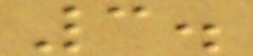3.
